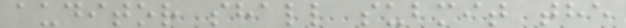auditor shall submit the
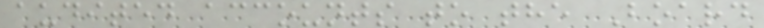audited accounts to the Board
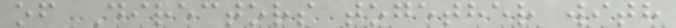of Directors together with
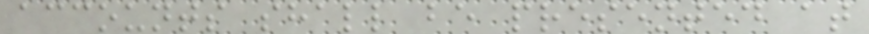accounts shall be presented at
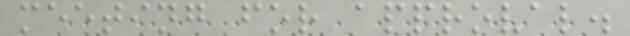meeting for approval.
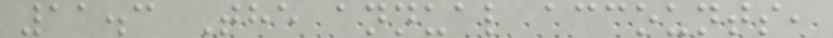11.3 The annual accounts,
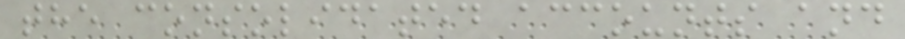the consolidated accounts and
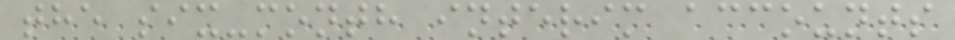the six-month interim accounts
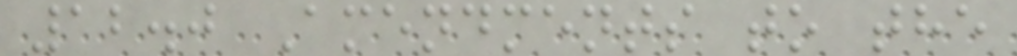12.0 Amendments to the
